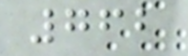762
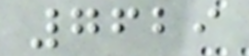7629
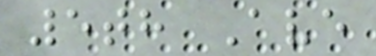5th Ave
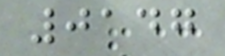0147
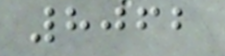8062
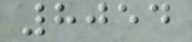8054
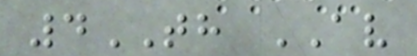4TH AV
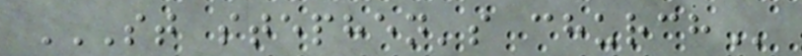ST STEPHEN'S CHURCH
